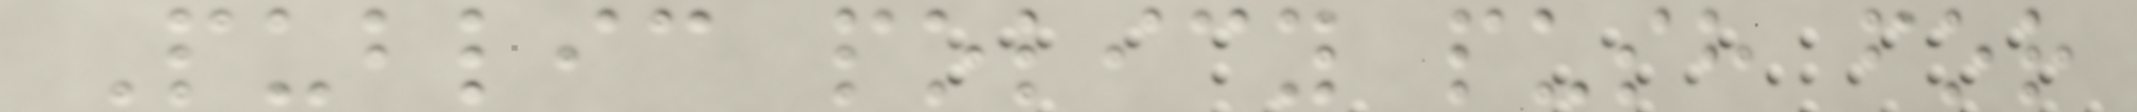Public policy push for
